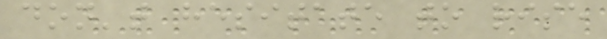don't hesitate to rise
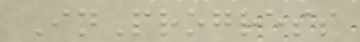InProgress
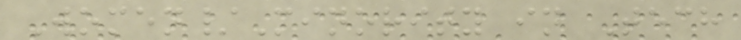Women/Minority in Tech
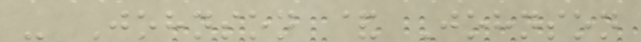- Johnson & Johnson
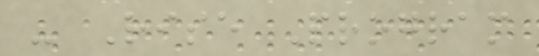- Rise Program
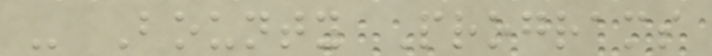- Bounty Programs
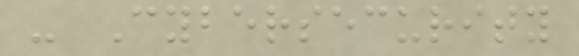- Cybersecurity
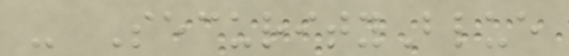- SecurityBlue
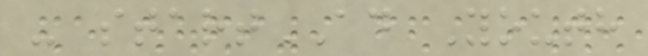- startAD Youth
